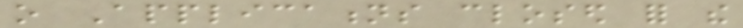o Applications closed for the
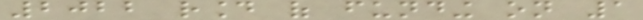2022 round of funding on 1
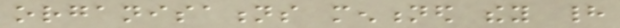organisations mentioned they had
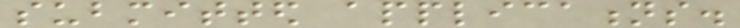submitted applications.
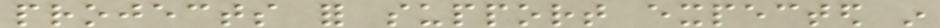projects for support expected in
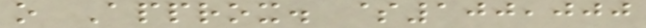o Approx. $100,000
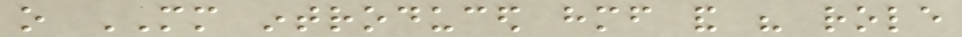o MM introduced himself and his role
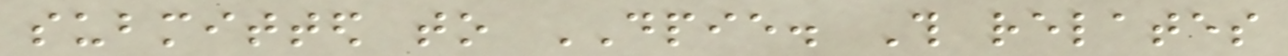submitted to DPIE. This relates
